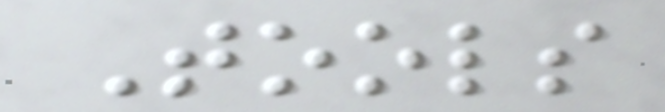Tools
